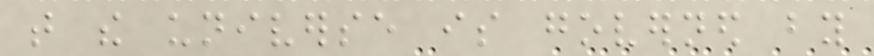that the universe is governed by
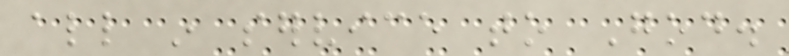all in service to God.
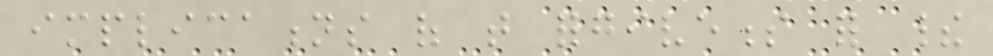implications of that forgiveness for their
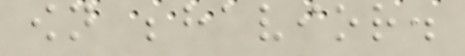own behavior.
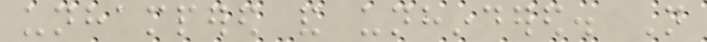unhampered and unhindered. Not
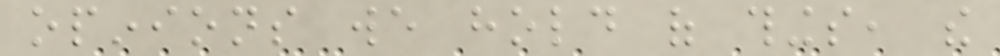opinions we hold of things, the
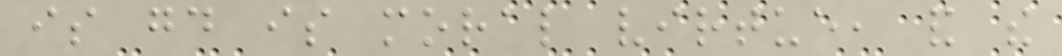is good is moral virtue, and the
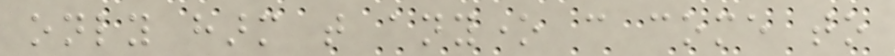only harm that anyone can come to
